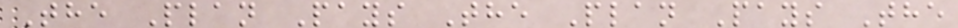The Plan Pays The Plan Pays The
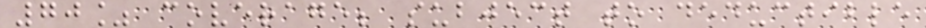70% coverage; subject to deductible
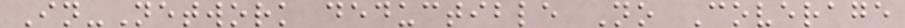In-Network deductible No Coverage
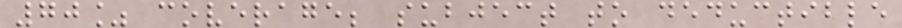70% coverage; subject to deductible
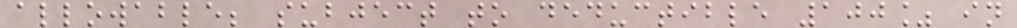allowable; subject to deductible 100% in
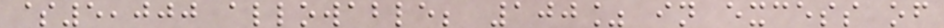$5,000 allowable; 100% in excess of
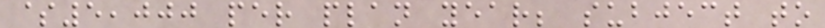$5,000 per plan year; subject to
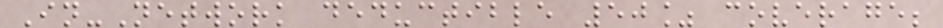In-Network deductible 50% coverage;
